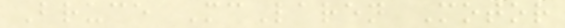Bruce McLaren Motor
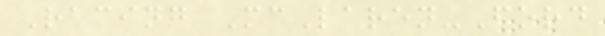Racing McLaren-Ford
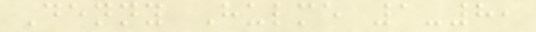Denny Hulme 1-8,
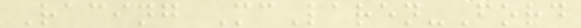Racing McLaren-Ford
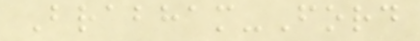Brabham-Ford
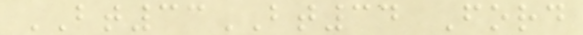BT33BT34 Ford
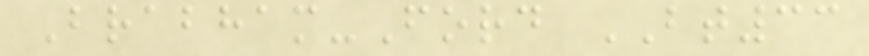Brabham-Ford BT33
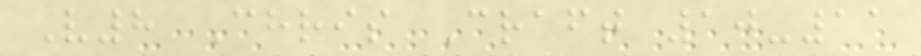V8 Chris Craft 10-11
